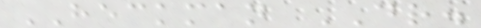HECKMAN DR.
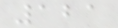121
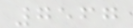7567
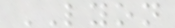LYON
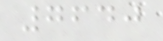7640
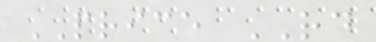PRICE RD
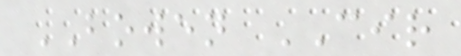BOWEN CIR
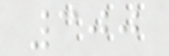300
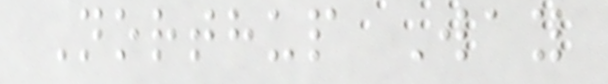Northup Way
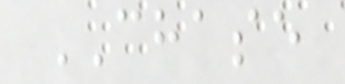CHASE
